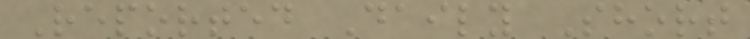Reported Daily Short
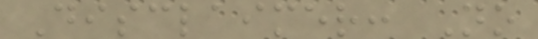Disclaimer: No
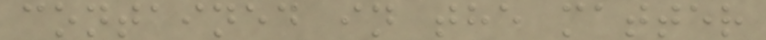contained in the matter
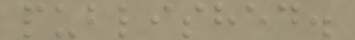published.
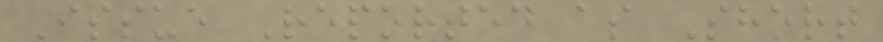Issue Reported as Short
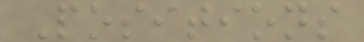Positions
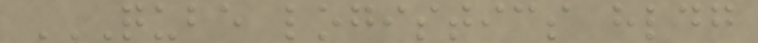QUBE LOGISTICS HLDG
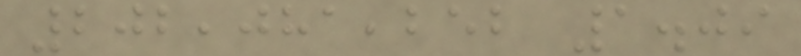202,081,252 1.09
